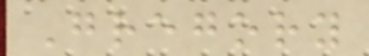Gregory
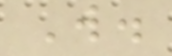W.
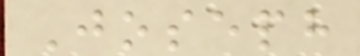Joseph
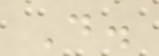D.
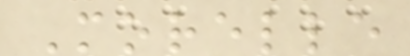Morelle
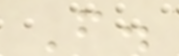F.
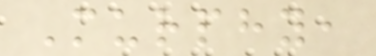Murphy,
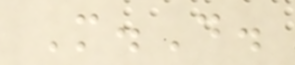M.D.
